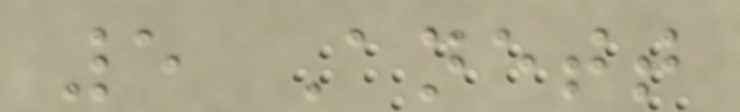5 Anett
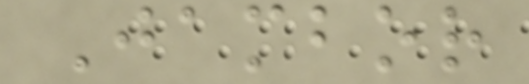Jambor
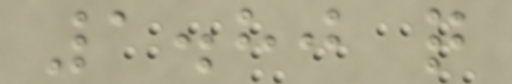1.80 q
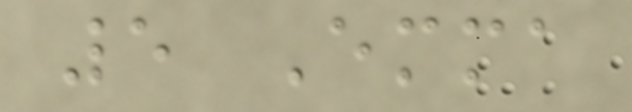5 Emma
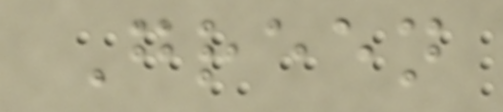Green
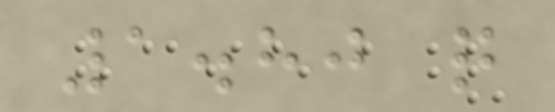1.80 q
